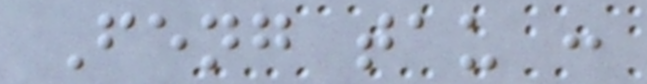Feng tau :
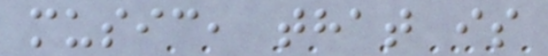music, that is
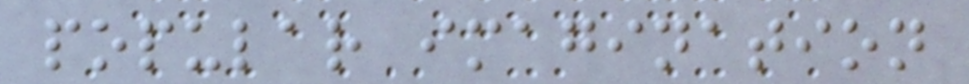popular imagination
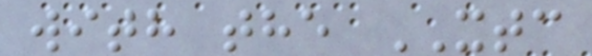with the XTC
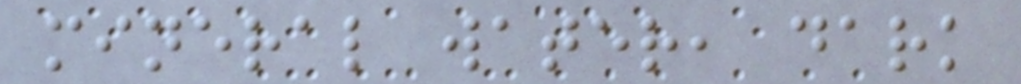mineral water, dark
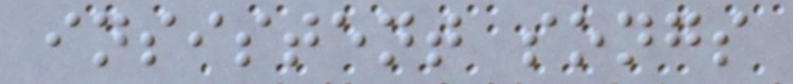insistent songs
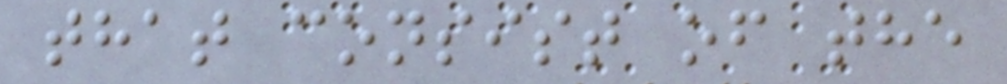that consist of the
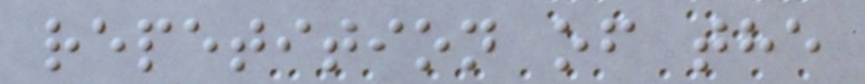repetition of the
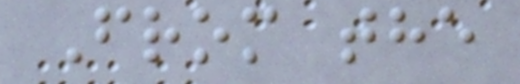From the
